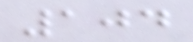104
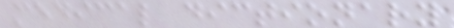medical dictionary
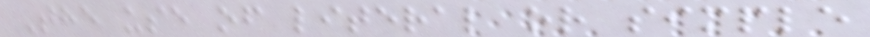The use of literal or simple
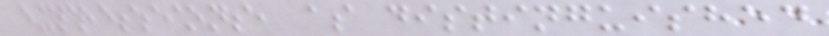expressions, as distinguished
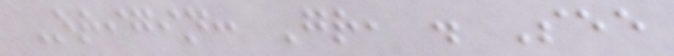Origin: Gr, . See
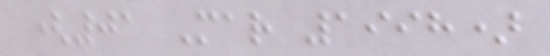(01 Mar 1998)
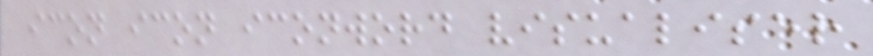icon icon iconword visualiser
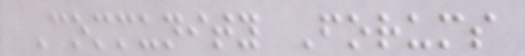Community Forums
